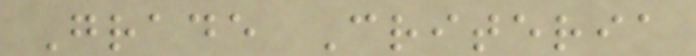Grade Criteria
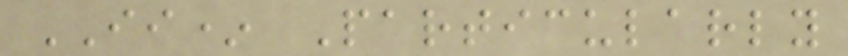II* Particularly
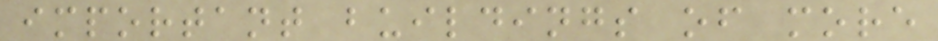important buildings of more
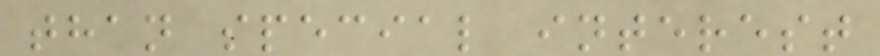than special interest
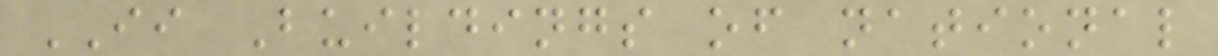II Buildings of national
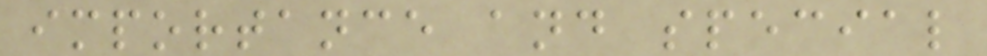importance and special
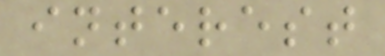interest
